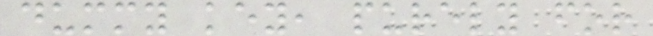dummy key, purely for
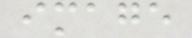image
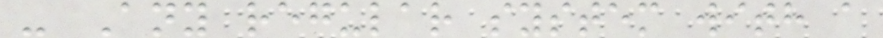- Any regular system with a
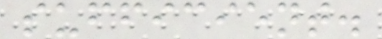sufficient.
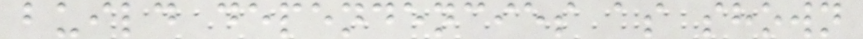build dependencies as shown
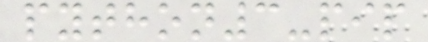python3-pip
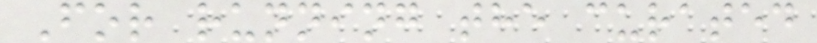For running the curated
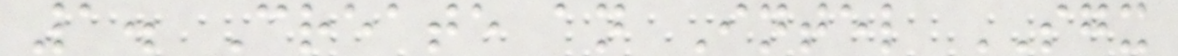1. Create an Intel SGX
